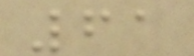61
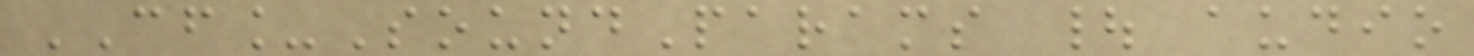CF_SoundParams | audio
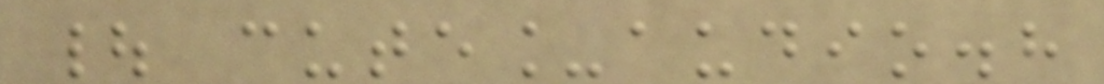| cute_audio.h
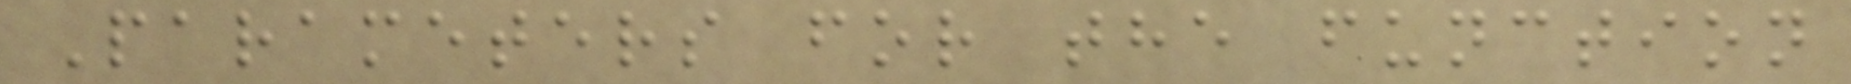Parameters for the function
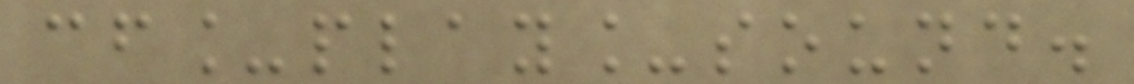cf_play_sound.
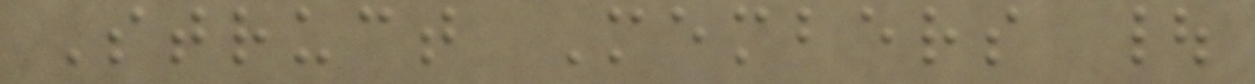Struct Members |
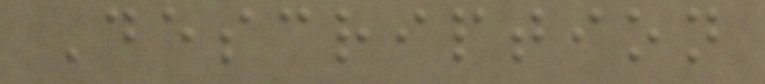Description
